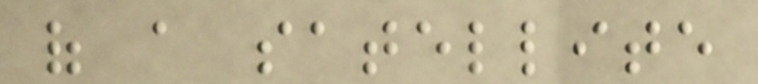of a satellite
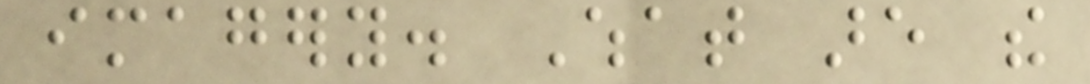imagery. What are the
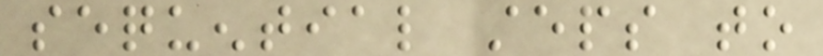sequential steps to
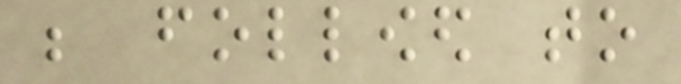be followed to
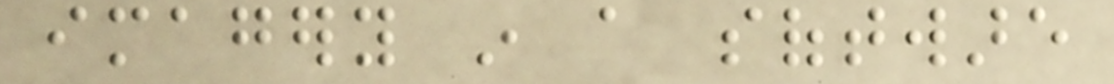imagery in a software
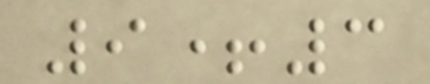9+3
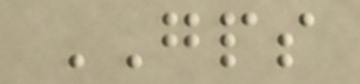GPS
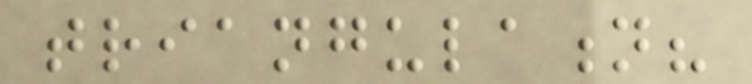triangulation?
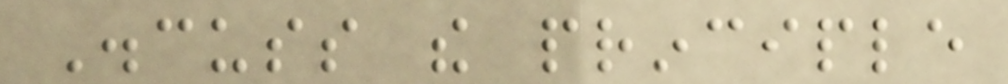Discuss the principle
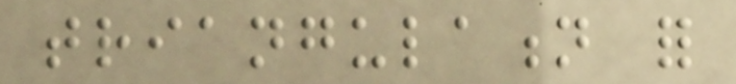triangulation for
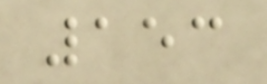153
